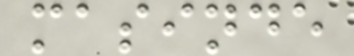masinde
